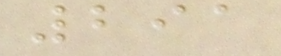291
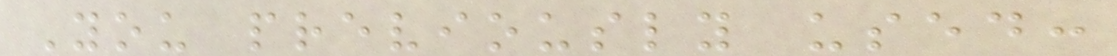You previously used:
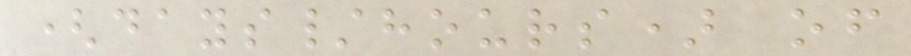(days/hours) of
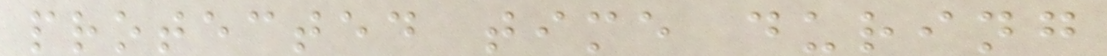protected time during
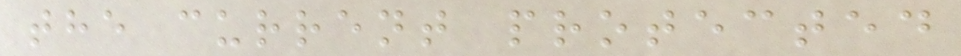the current protected
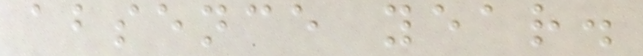absence year.
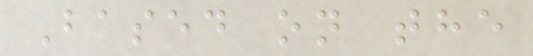Based on the
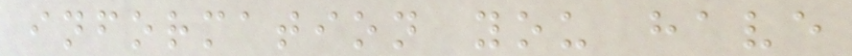information you have
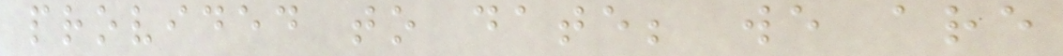provided to date; we are
